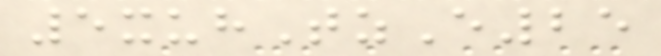5xuhTzE25
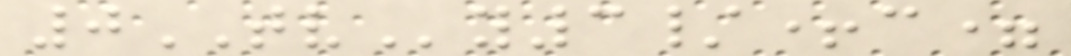0TVy3/+c=
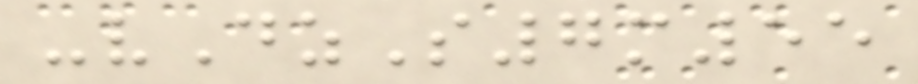-vDzS7m55
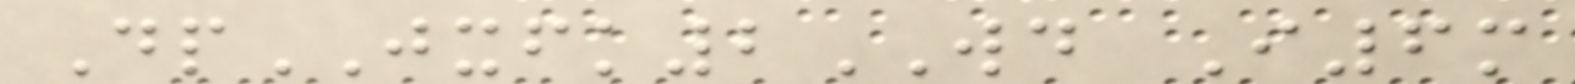DpJXFK2WD I6m
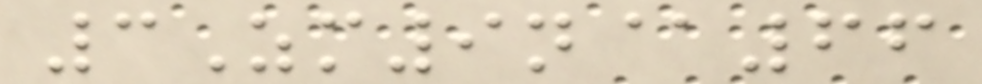3Zm9n@66
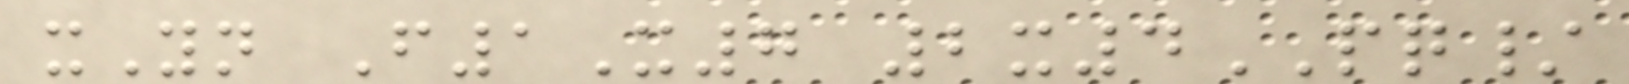xYn F1X7 2x4PQ/
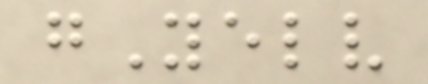gYelv
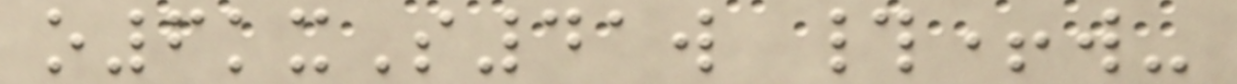o6kxS41w #+w-
